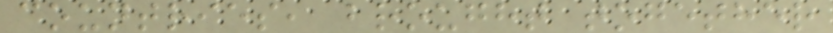countries, brought together
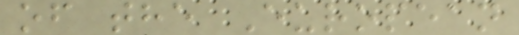of the European
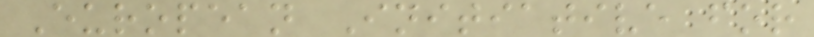European Initiative for
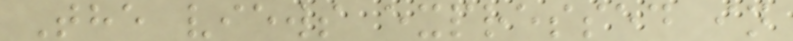The views expressed in
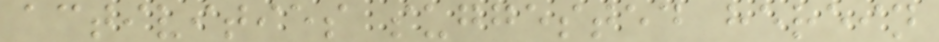activities suggested herein
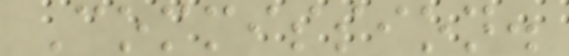Commission.
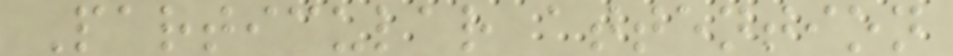Particular attention
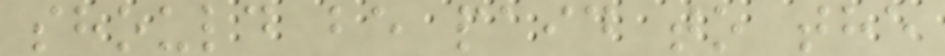should be paid to the
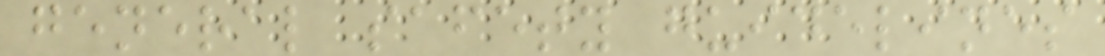general safety guidelines
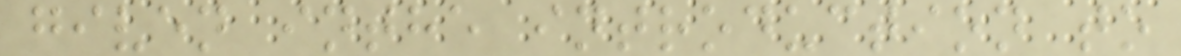given inthe introduction to
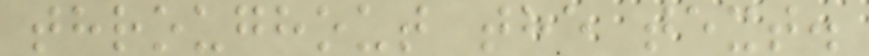throughout the text.
